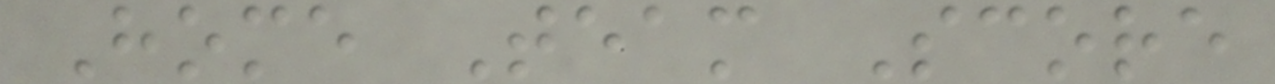Home Team Score
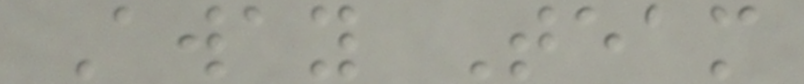Away Team
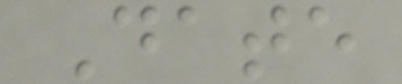Date
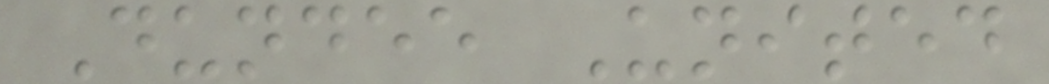Dundee United
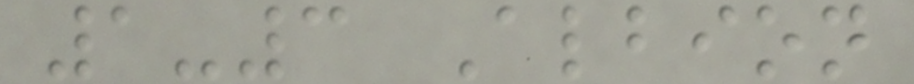1-3 Albion
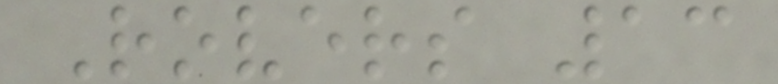Rovers 13
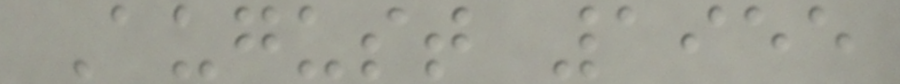August 1955
